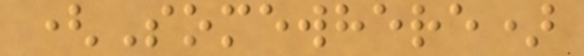(Somewhere)
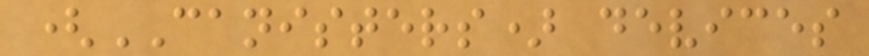(CANISTERS) devices
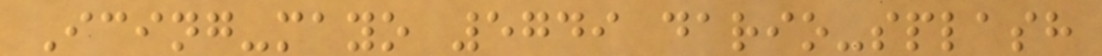Icing-mayo 5749 dario-splash
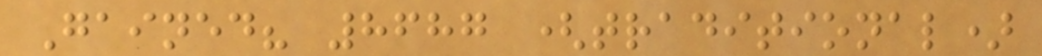Gained? 8687 (traditional)
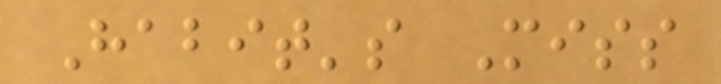Habit's Miss
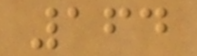164
